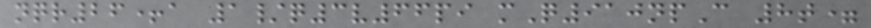nqr26+a 1/q3v66pi mQ910npC 8t=
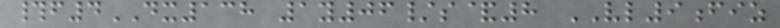#f4DX138 1y06/s&8 VL9fiz
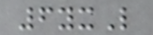6yxL
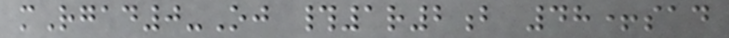mRgad0-Oj #1r2b 48+sad
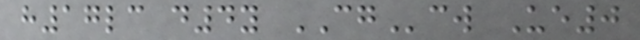h17lc d4y CGcw Ue0
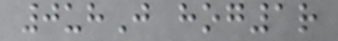0uhJ hog1r
